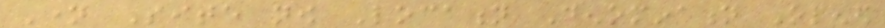Name Site now Location Denomination Opened
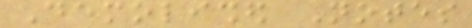Demolished Notes
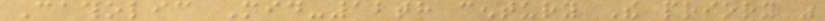Catholic Mid-12th century The priory was
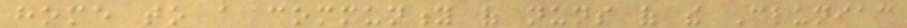home to a community of nuns of the Cluniac
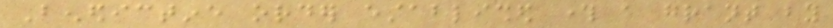Benedictine order established through a grant by
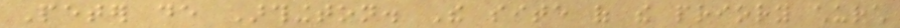Peter de Arthington. The site of the priory church
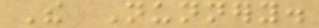The Nunnery.
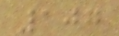107
